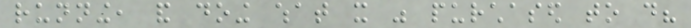running, and doing what it was purchased to do?
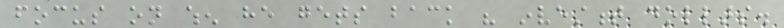focus on when he gets back his investment dollars.
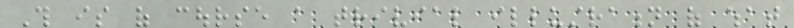This is of course a trivial illustration of what
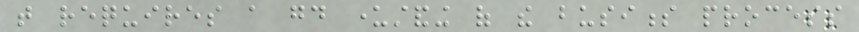that requires a good understanding of the business process
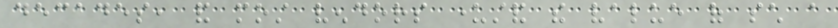decades, and most vendors understand the value of such a
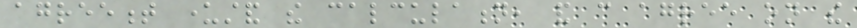agreement understand the calculation, and can agree on the
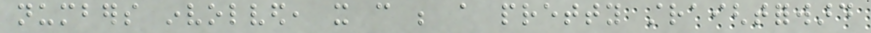numbers involved, it can be a pretty straightforward
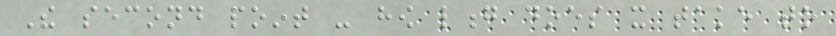The second point - how long does it take to
